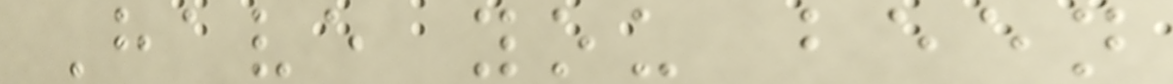Have you been
